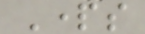Parts
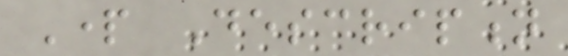Part Description
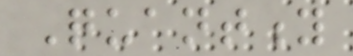Quantity
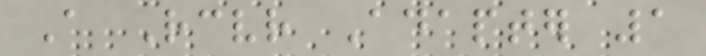A Receiver Adapter 1
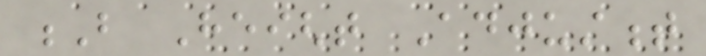B Height Adjustment
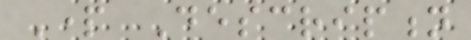Part Description
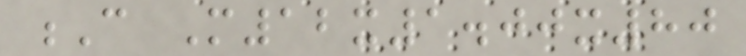C M12x1.00x80
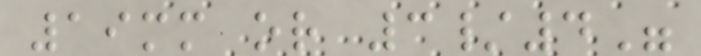19mm or 3/4"
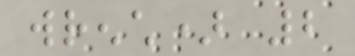wrench) 2
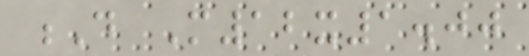D M12x1.00
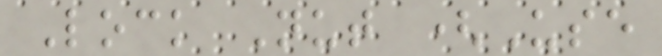Lock Nut (Use
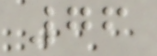76
